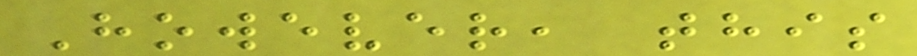However, this
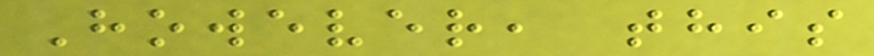However, this
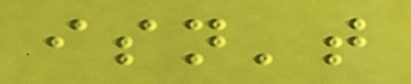isn't
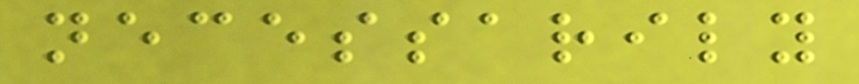necessarily
